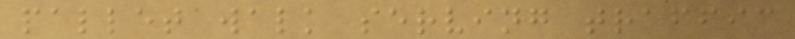pallet walk serving traffic
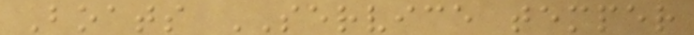Boats SERVICE temper
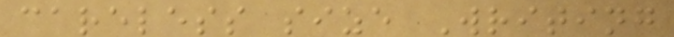careless size Writing
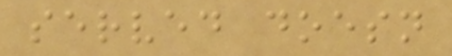served doesn
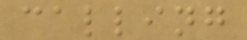calling
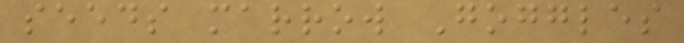seeds marrow Goggles
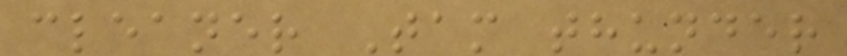cleaner Tam thunder
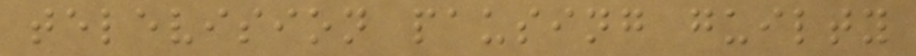television pausing guilty
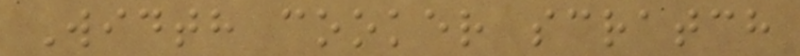Width cooker scratch
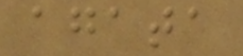agata
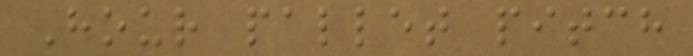Hour pallet pitch
